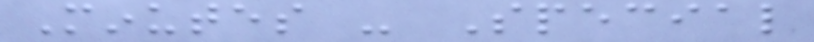Minutes - Special
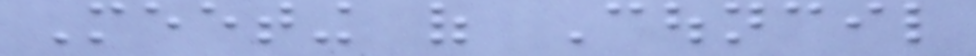Meeting of Council
